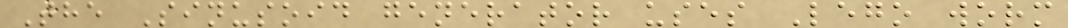The Sinusoid generator uses Lego worm
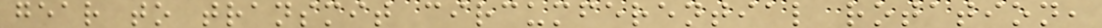gear to transmit circumferential rotation,
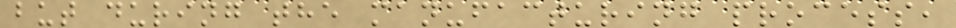but during the manufacturing process,
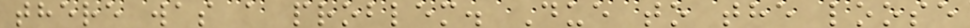there was a problem. Due to the loose
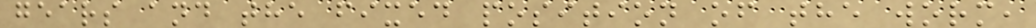gears and the fixed position of the worm,
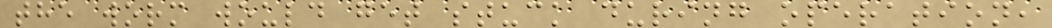the worm would get stuck during operation,
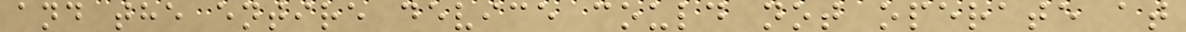and the entire device could not operate at
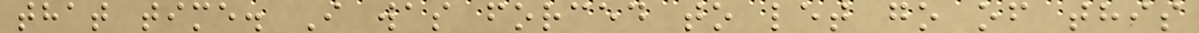that time. I was forced to let go of this
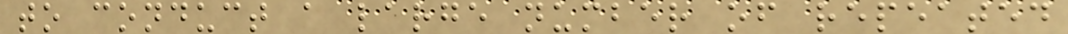to conduct a large number of repeated
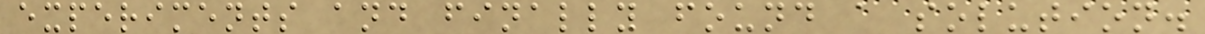experiments and finally found a solution.
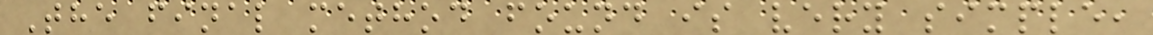The final method found is very simple,
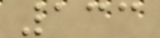133
